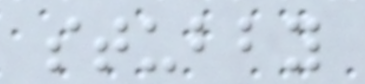stubby
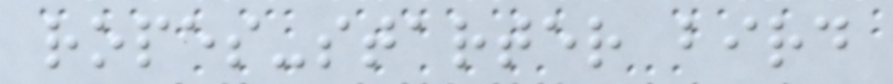ropes-starter bird
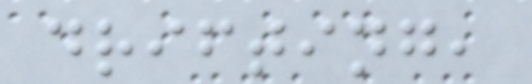drifting,
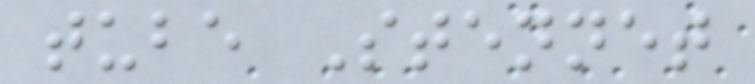tube Stennet
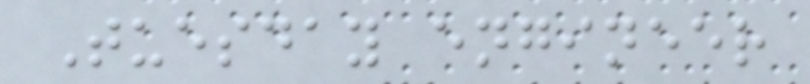Tuesday engineer
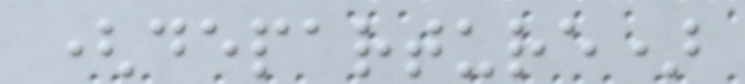(departure)
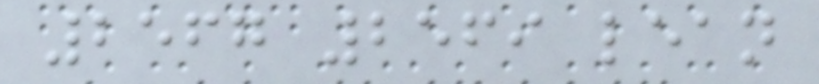2567 2569 lean
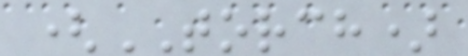(TORCH)
